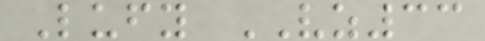Lufy VZ33
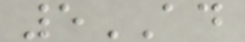5AD
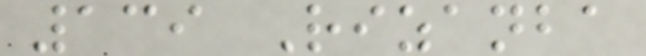139 Rizanba
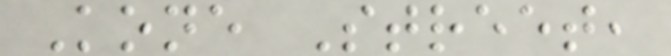Kone Street,
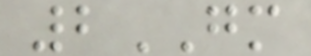2GM
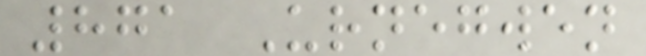871 Urnegwen
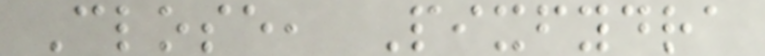Close, Pixfydra
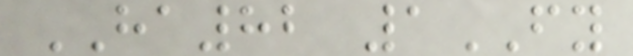HA82 1FY
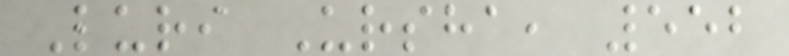Luri Ursha, 552
